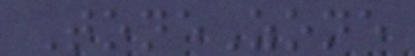ToneZone
